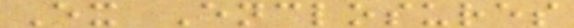Ex Enclosures
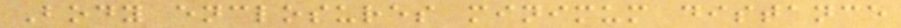Body enclosures minimum distance
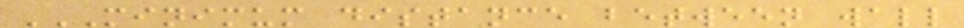MINIMUM DISTANCE BETWEEN WALL
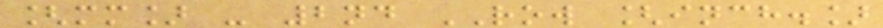[mm] - 2nd ROW [inch.]
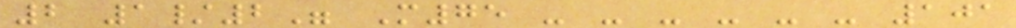2 1/2" M75 - - - - - - 101
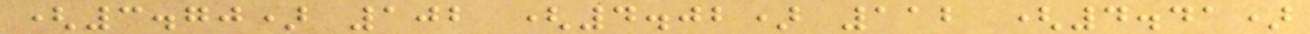(3.70) 102 (4.02) 112 (4.41)
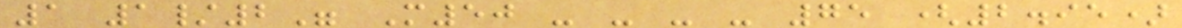1 1/2" M50 - - - - 75 (2.95)
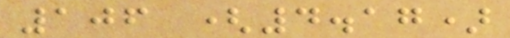106 (4.17)
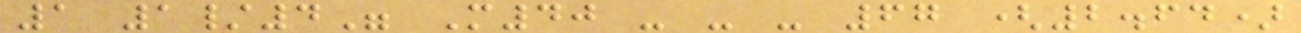1 1/4" M40 - - - 67 (2.64)
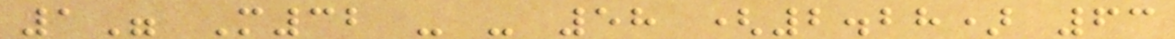1" M32 - - 58 (2.28) 63
